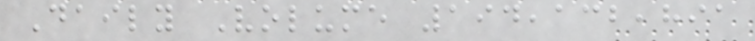Daily Volume 194,132,891
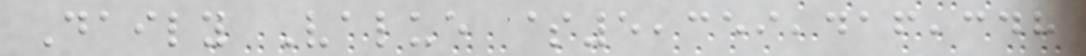Daily Value $5,359,416,348
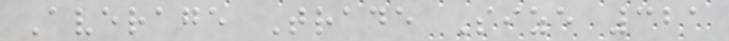Average Trade Size 321
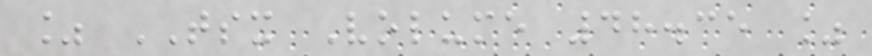% TSX Volume 48.35 %
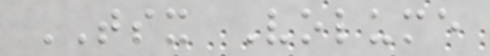TSX Volume
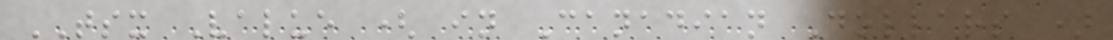TSX Value ( in Canadian Dollars )
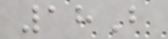18B
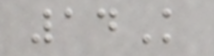14K
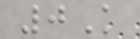0K
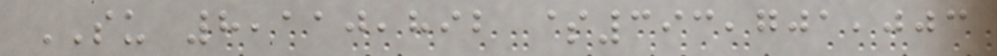SU 8,110,892 $393,701,003
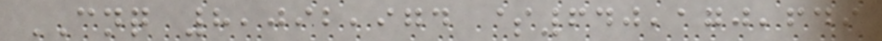CNQ 8,092,974 $640,170,649
